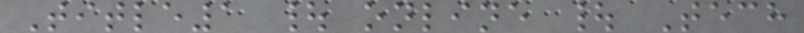Title1 | online | Tech
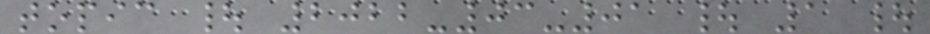topic | 2022-03-01 | 1 |
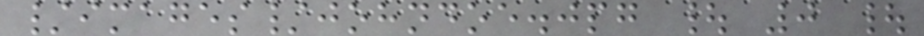/images/johndoe.jpg | 0 |
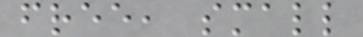free, small
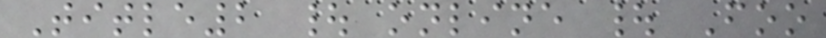Title2 | online | Foo
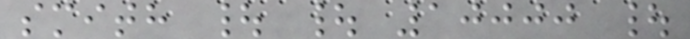smith | | 10000 |
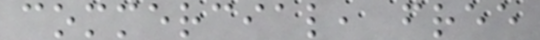commercial, free
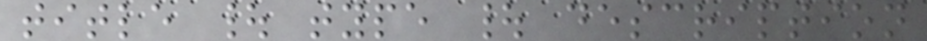title | type | description
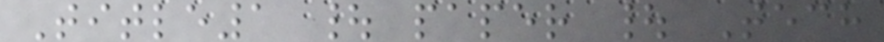Title1 | paper | Tech
